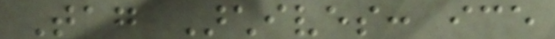Tag Archives: ice
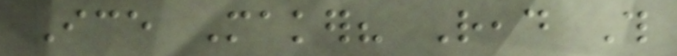Ice Maker? Read This
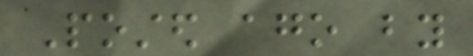Posted ago by
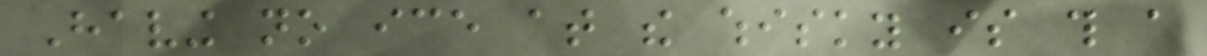Having no ice at the whisky is this a
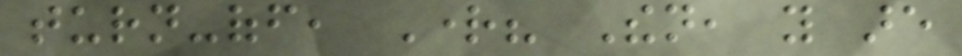turn-off, Right? Then, you are
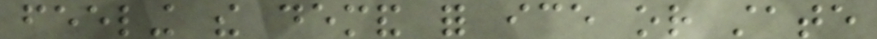feeling the demand for ice or state
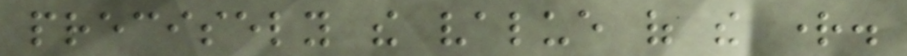precisely the value of the right.
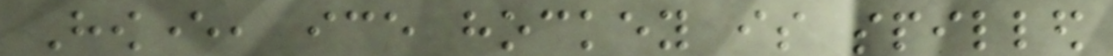However, ice hockey is spilled
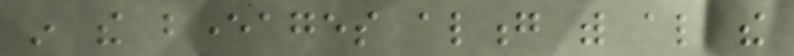in the beverages along with also the
